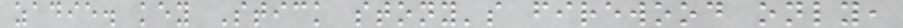zadie. key Stick stony's firewood only,
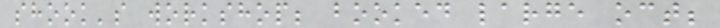shook's workshop; booked large oct;
